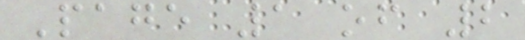Page 1 of 2
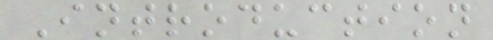Introduction
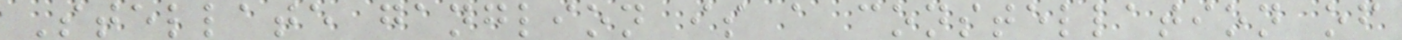Stellate ganglion is a constellation of
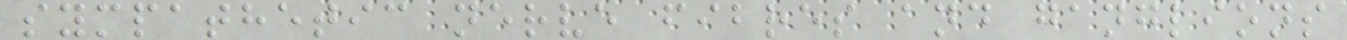sympathetic nerve fibres and ganglions
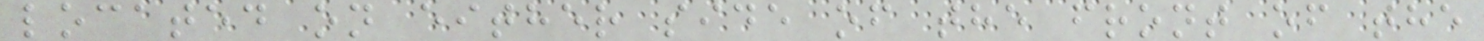located on either side of the front of the
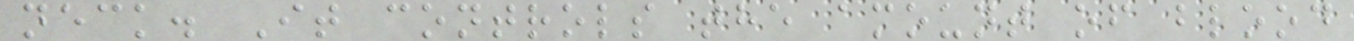neck. It controls the amount of blood
